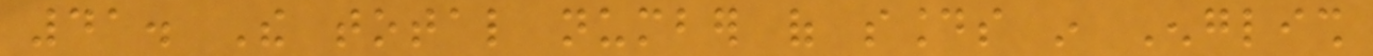41. The total number of sounds in English
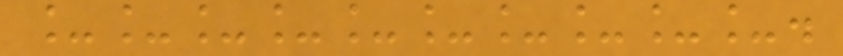__________.
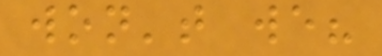won't we?
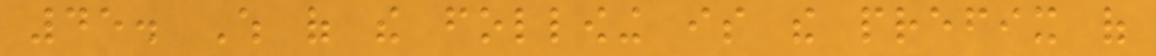45. Which of the following is the prefix of
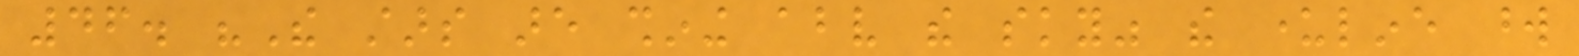46. "The stars are shining above the sky" the underline word
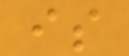is
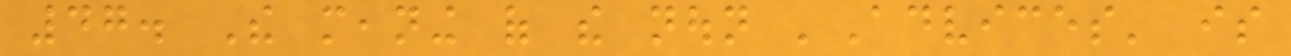47. The meaning of the noun 'Advices' is
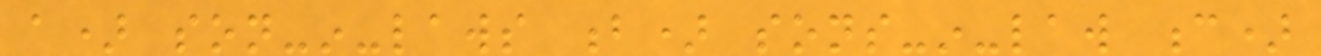a) son-in-laws b) sons-in-law c)
